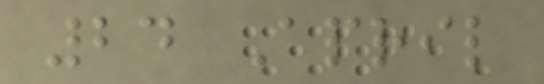24 April
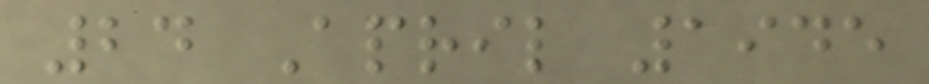24 April 1945
